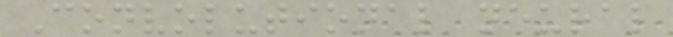Convolutional neural
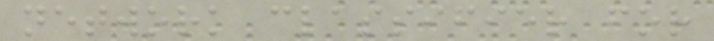network classifier for
